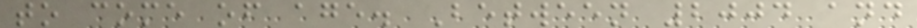to come of age. Between 2004 and
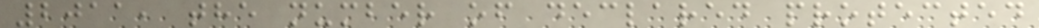2011, the number of declared protected
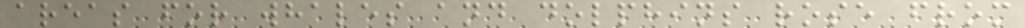areas for whales and dolphins rose from
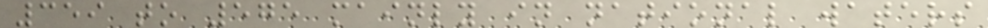359 to 575 mainly in national waters
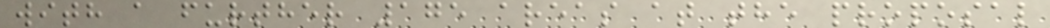with a further 175 areas at the proposal
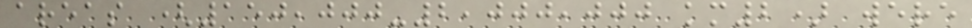areas (150,000-2,000,000 km2) were
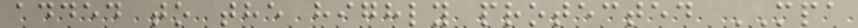added to the highly protected MPA
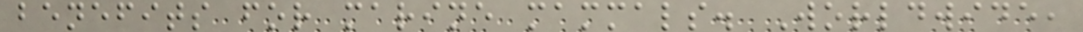benefits for marine mammals. Worldwide,
